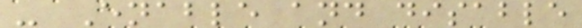- Enable and disable
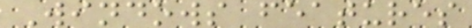Windows features
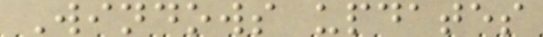Windows updates
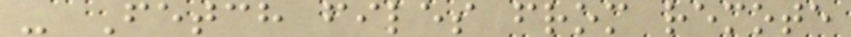- Fetch files from remote
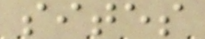sites
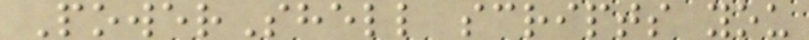PowerShell scripts you
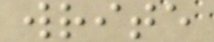write
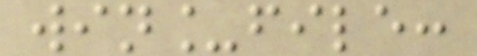win_file:
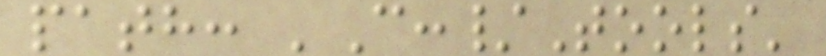path: 'C:/Tools'
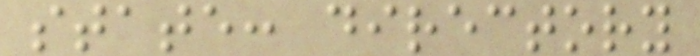state: directory
